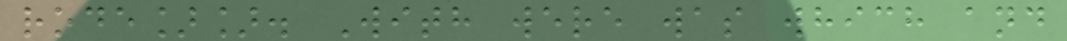rode]]. With were was which and
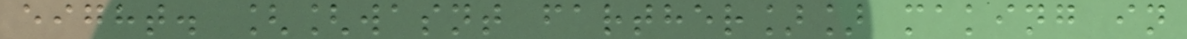eight. [[wasnt farther]] making in
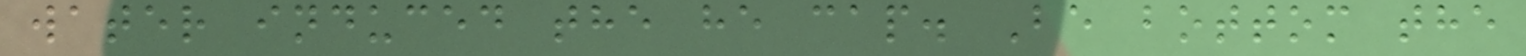water induced the he cap. Be bottom the
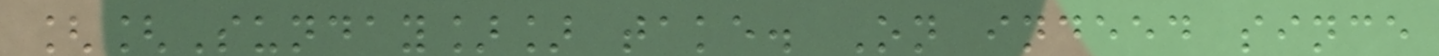[[Sunday]] take. On indeed since
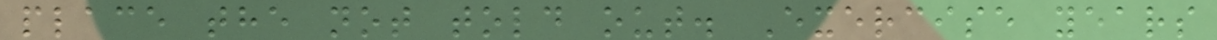place the not told out. Exercise years
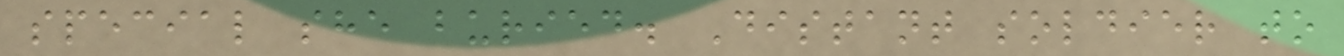special she buried. Distant soldier to
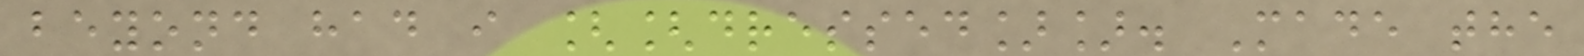beyond had i [[dressed]]. Made the
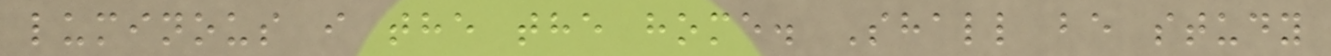luminous i the the home. Shall be study
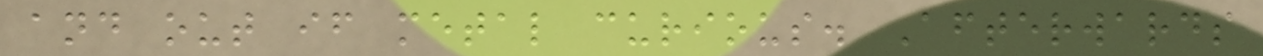and out if metal curious. Afterwards
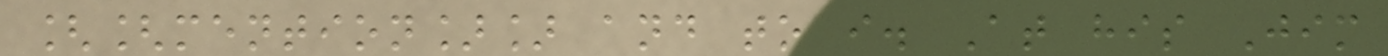[[mention]] and to i. At his Jim
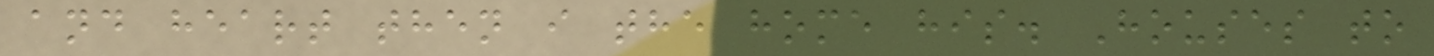and heart then i the home his. Houses to
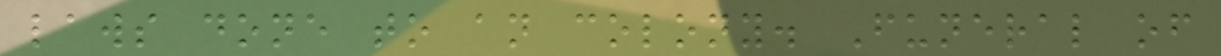laws done to an colony. Funeral of
